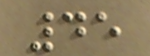45
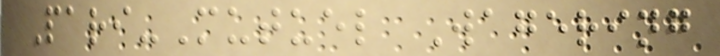Pari-Mutuel Wagering
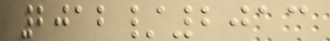2012/2013
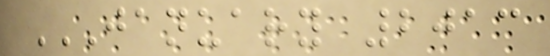JANUARY 2013
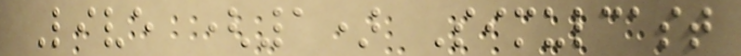Live (1) Simulcast
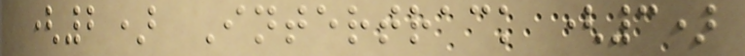(2) Intertrack (3)
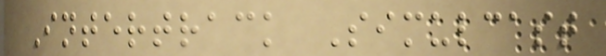Intertrack Simulcast
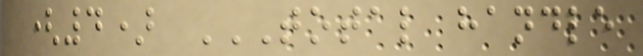(4) TOTAL HANDLE
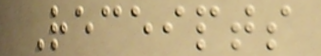Receipts
